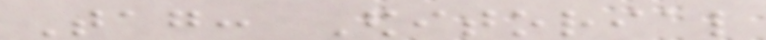Tag: Editorial
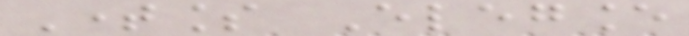Timeless Elegance
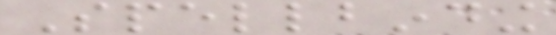Spellbinding
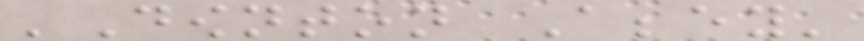'Downton Abbey'
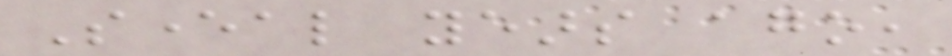Several years ago,
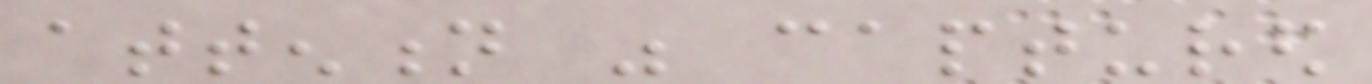attention was captured
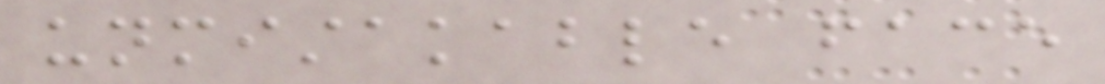unmistakable face
